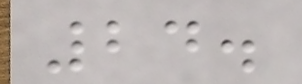24.
